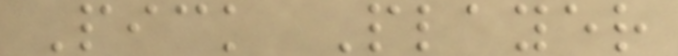Pick Player
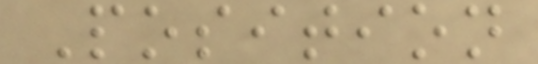Position
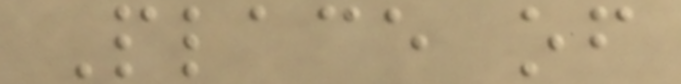Place of
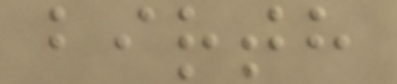birth
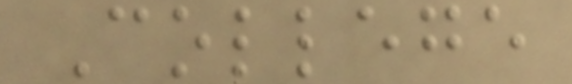College
